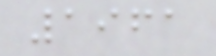1961
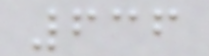636
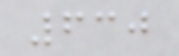630
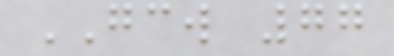GCW 77
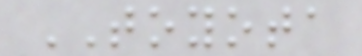TOYOTA
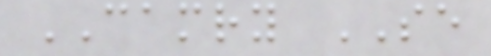CAMRY SE
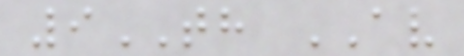9TH AV
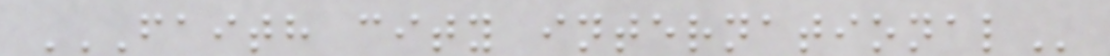FAITH CITY INTERNATIONAL
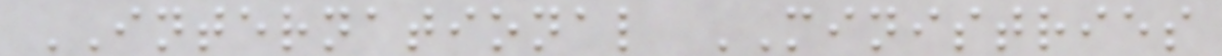INTERNATIONAL MINISTRIES
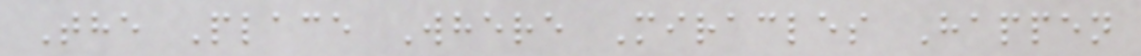The Place Where Miracles Happen
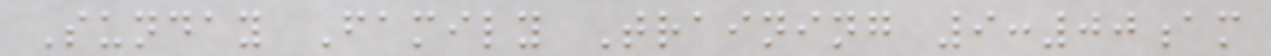Sunday Family Training 9:00am
